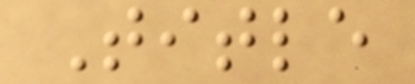Title
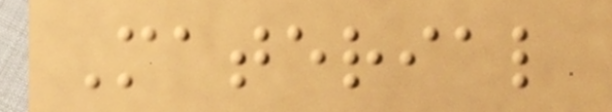Material
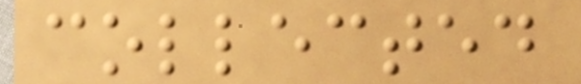collected
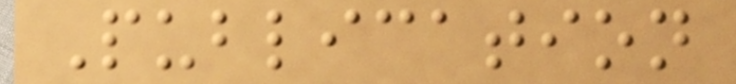Publication
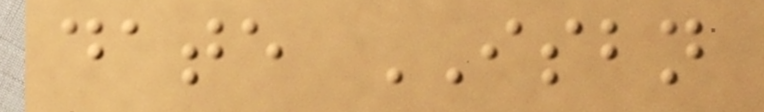date ISBN
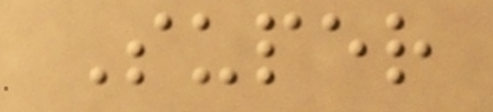Super
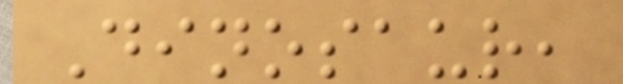Dinosaur,
